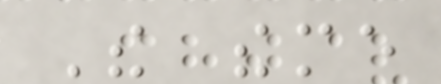The theme
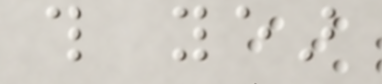this year
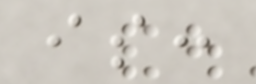is:
